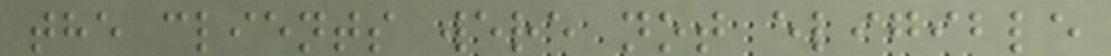the clients were not eligible
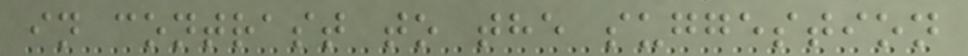in contrast to the suggestion
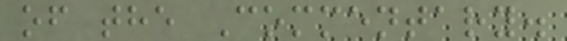of the Commentary.
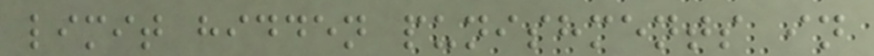limit hidden punishments in
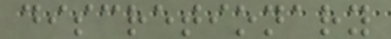discretionary
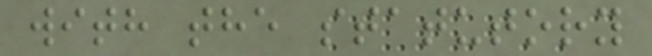with the statutory
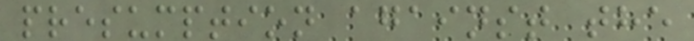presumption against the
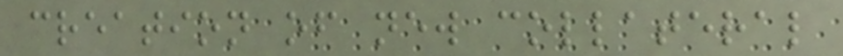creation of new collateral
